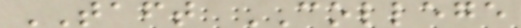TAFT COLLEGE
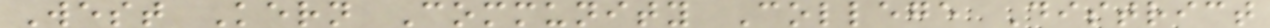West Kern Community College District
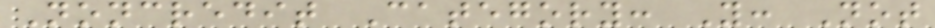Noncredit Category: Y: Not
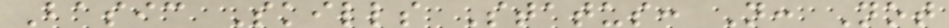Basic Skills Status: N: Not
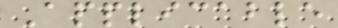Applicable
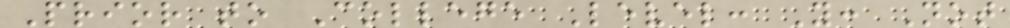Prior to College Level: Y: Not
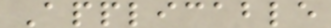Applicable
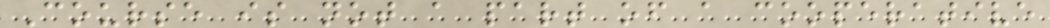Course is not a part of a cooperative
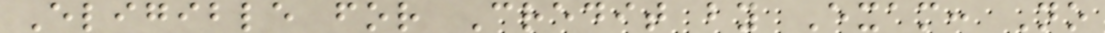Eligible for Credit by Exam: No
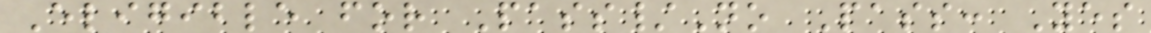Eligible for Pass/No Pass: Yes
